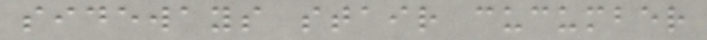sideways stair cucumber
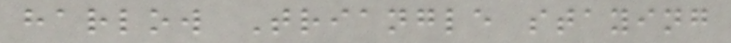harlow Triangle staying
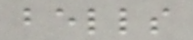bells
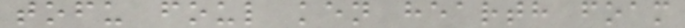tofu foul ken hearth foam
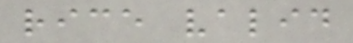rice valid
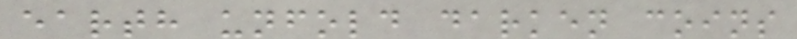earth unfold darken coins
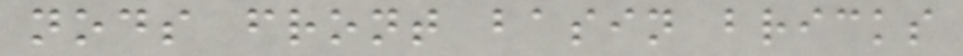nods front basin bricks
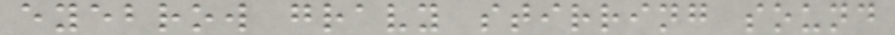eyebrow gravy stirring sound
